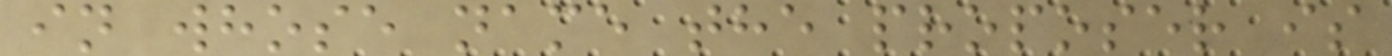in whose name the proposer is
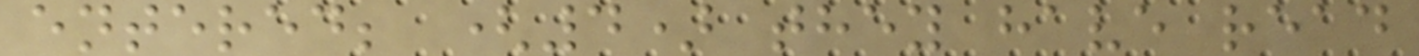entered; (4) they have read
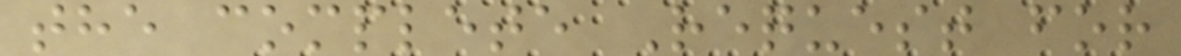the complete Request for
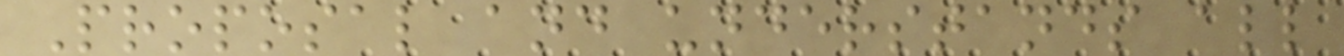Proposal and understands all
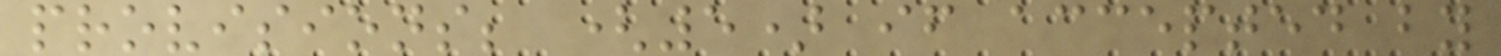provisions; (5) if accepted by
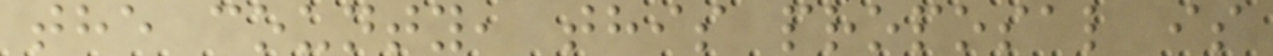the county, this proposal is
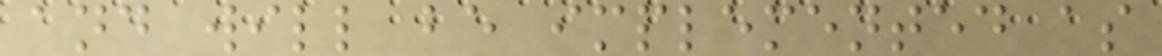and will be implemented as
